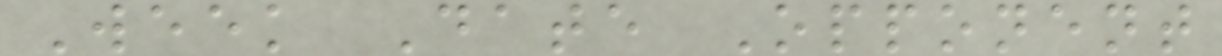Week Date Opponent
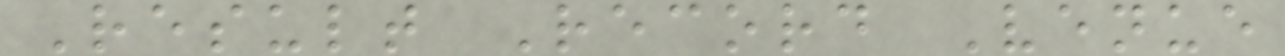Result Record Venue
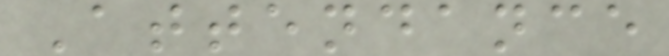Attendance
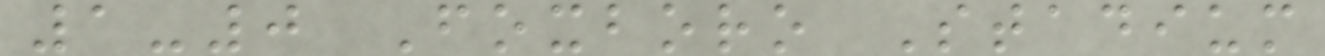1-0 Foxboro Stadium
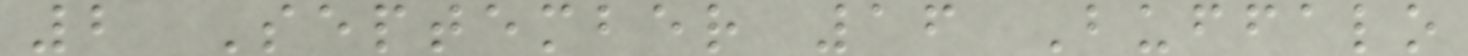2 September 16 Buffalo
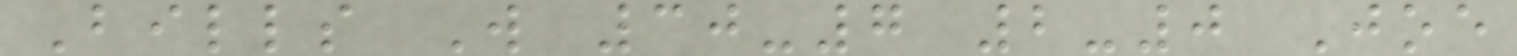Bills W 30-7 2-0 Joe
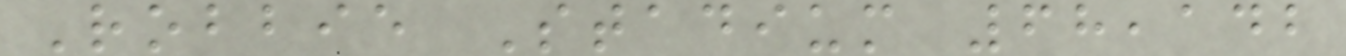Robbie Stadium 68,142
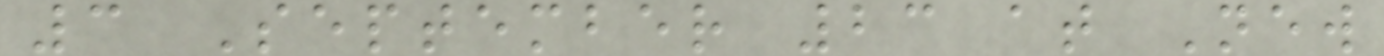3 September 23 at New
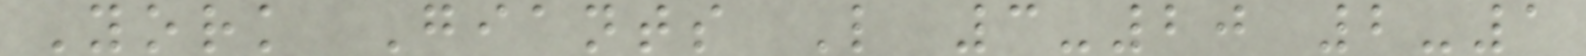York Giants L 3-20 2-1
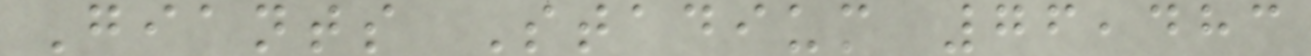Giants Stadium 76,483
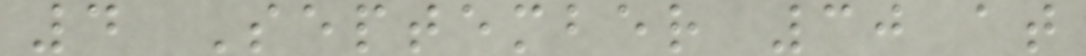4 September 30 at
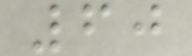60
